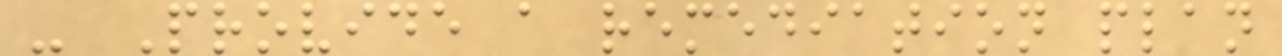- Provide a remediation plan
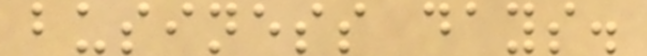business days.
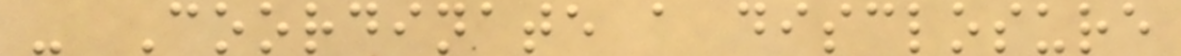- Coordinate a disclosure
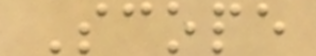Scope
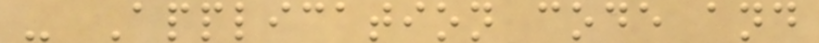- Application code and
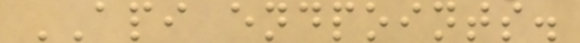API endpoints.
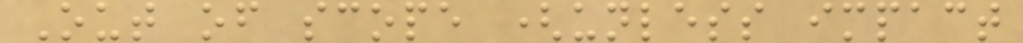Out of scope (unless impact
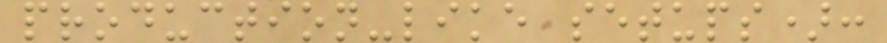production-like setups):
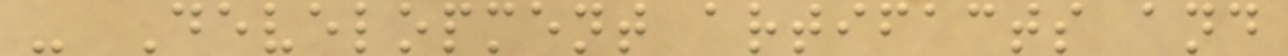- Development artifacts and
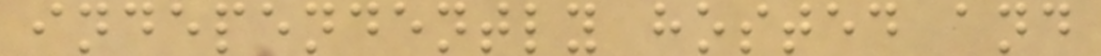independently hosted and
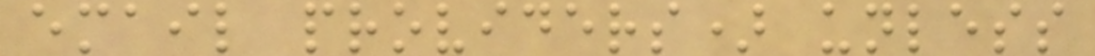email providers) unless
